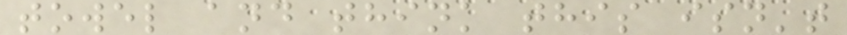towel and think this isn't
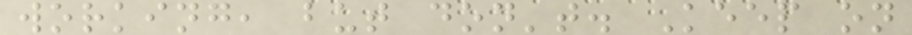working, but don't. Keep on
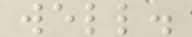well.
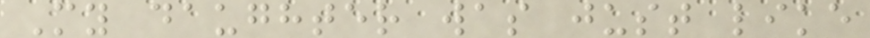My daughter was just like
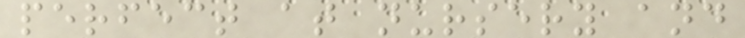perfect at nursery and
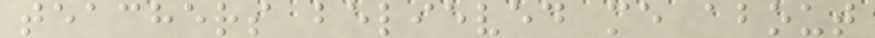teachers believed me about
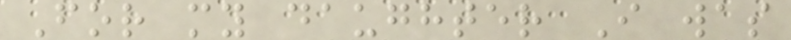For my daughter I was
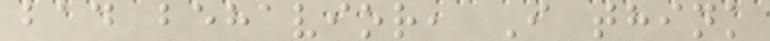bad behavior, I think
